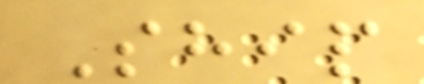Ship
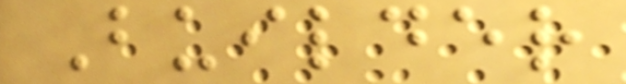Builder
